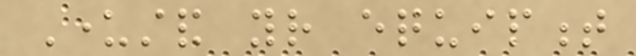Understand your equipment
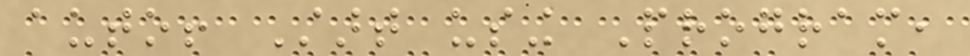auto! Start using Program,
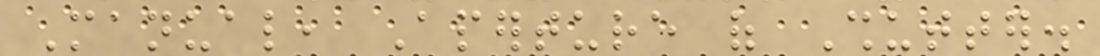Manual, Aperture of Shutter.
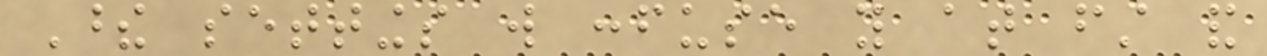These settings will confuse you at first and
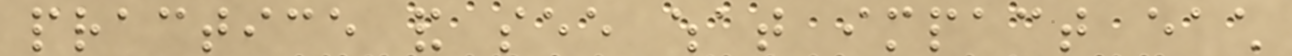practice and see what impact each
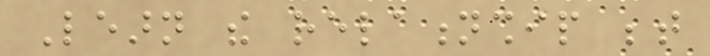Learn the relationship between
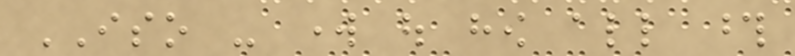ISO - work out how all those
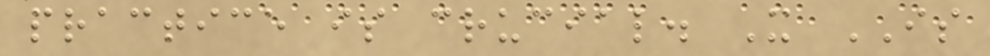practice is crucial. It IS
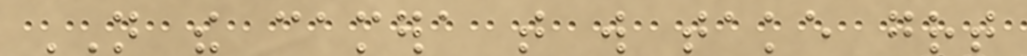NOT the camera that will take great
